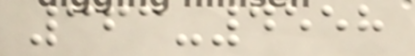363-4558
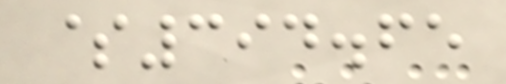$394.65
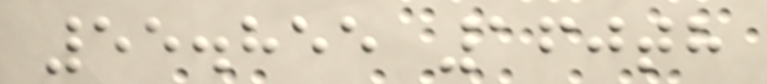55.855 160th
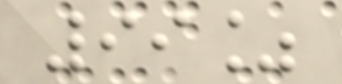99%
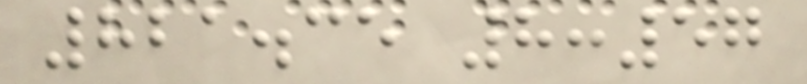821.35 8:57
